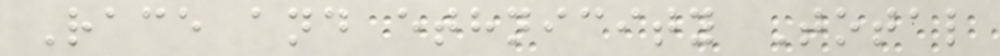Race and ethnicity Total
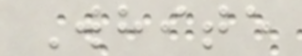White
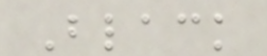Black
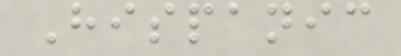Hispanic
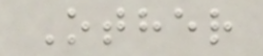Other
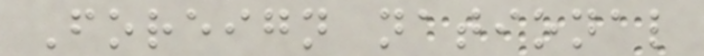Foreign national
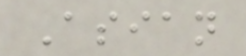Asian
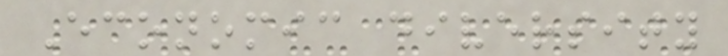Economic diversity
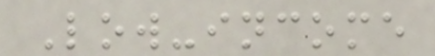Low-income
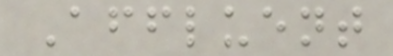Affluent
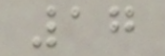17
